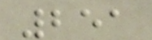251
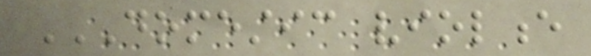DOMESTIC VIOLENCE
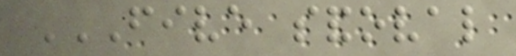FIVE SANDOVAL
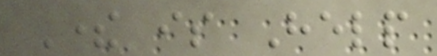There is Help
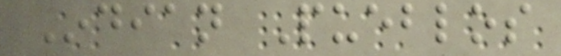Indian Pueblos
